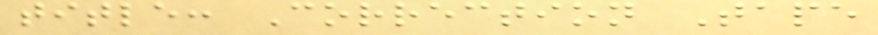title: Correction Tape
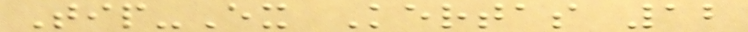Tip-Ex Kertas 12
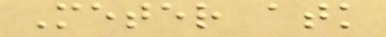Meter atk
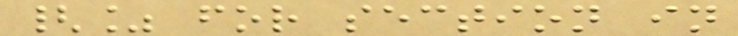{% for section in
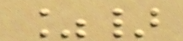%}
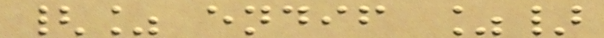{% endif %}
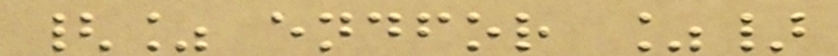{% endfor %}
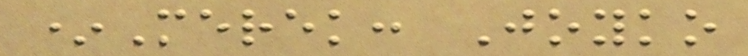*Merek: Joyko
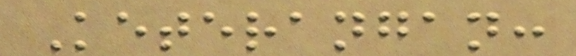Keterangan:
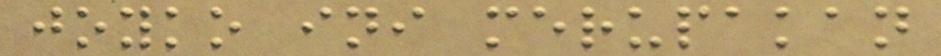joyko ini merupakan
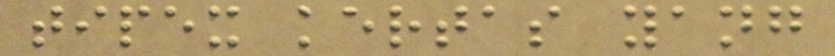tipex kertas yang
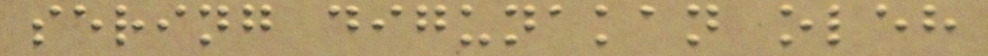sering digunakan oleh
